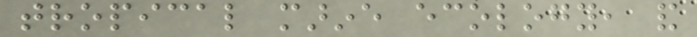tropical marine ecology, and
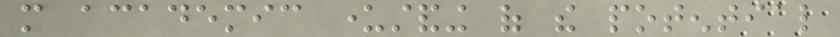more academic understanding of the potential
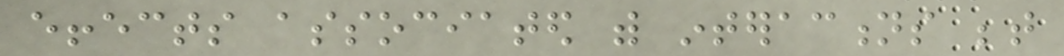effects associated with interactions between
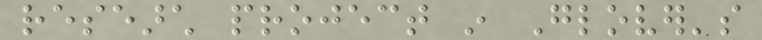research project in Glover's
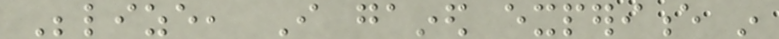Belize, I gained experience in
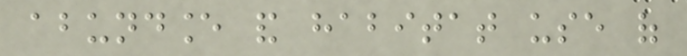abundance and habitat use of
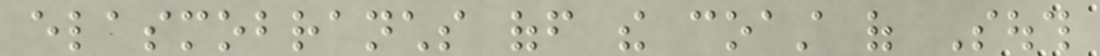elasmobranchs off the coast of South
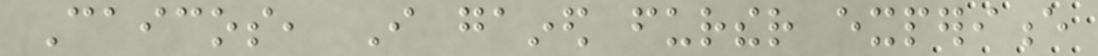Caicos, I gained further experience
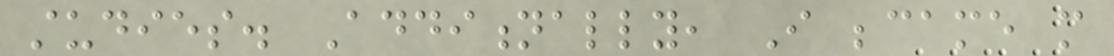studies. Additionally, I became more
